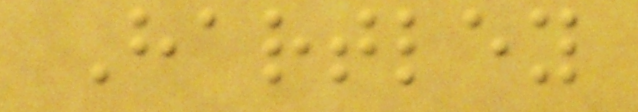Hartley
